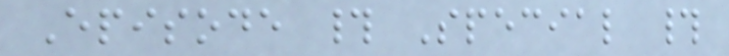Episode # Special #
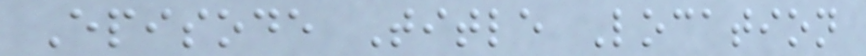Episode Title Location
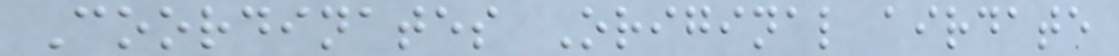Coordinates Original airdate
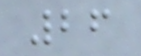26
